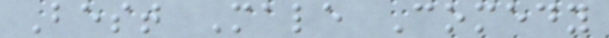Best Male Comedy
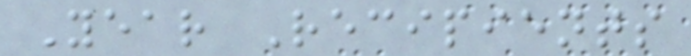Year Recipients
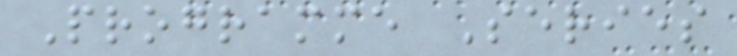Programme Series
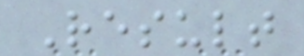Result
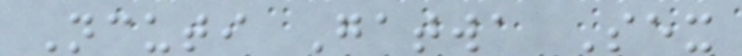Ncuti Gatwa Sex
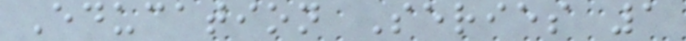Education Series 1
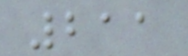211
